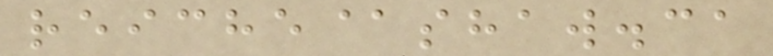reiche@shaw.ca
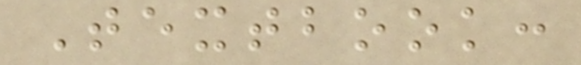Textbook:
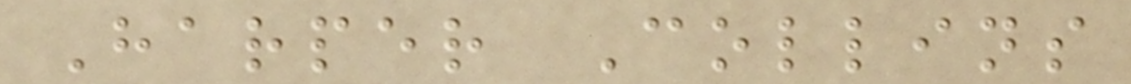Harper Collins
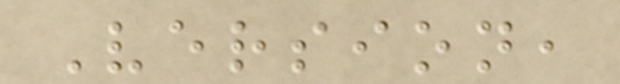Version,
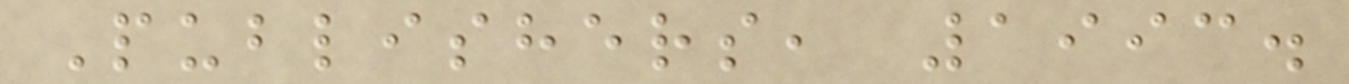Publishers, 1993.
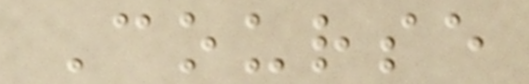Course
